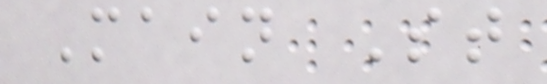Main St
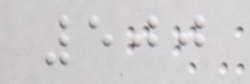500
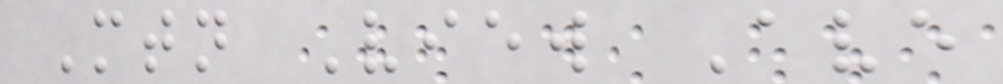Mtn View Ave
